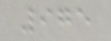975
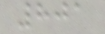801
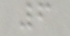6
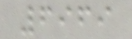6969
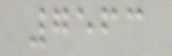7563
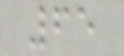65
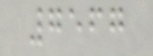7567
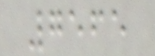7565
